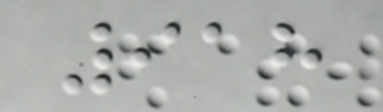918
